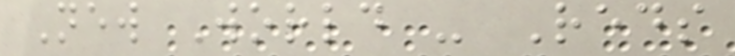New World - Reds
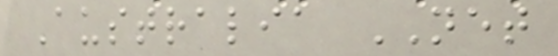Australia NET
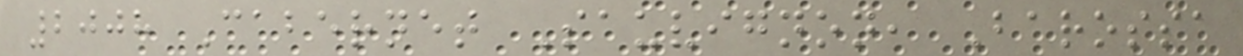2008 Cabernet Sauvignon, Barossa
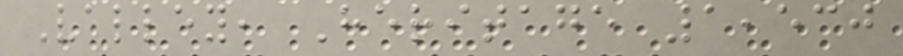Valley, Heritage 1,530
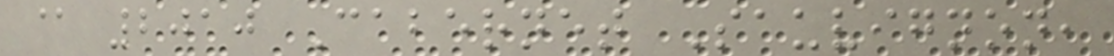@ 2010 Cabernet Sauvignon,
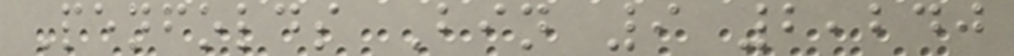Penfolds Bin 9 2,240
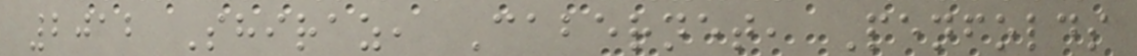2012 Shiraz, Cabernet, Penfolds
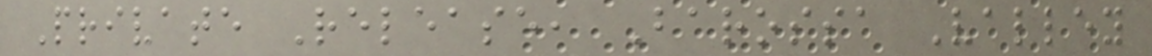Private Release, Barossa Valley
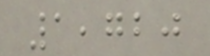1,720
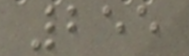255
